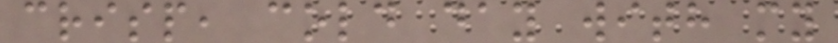crisp, cold day with my
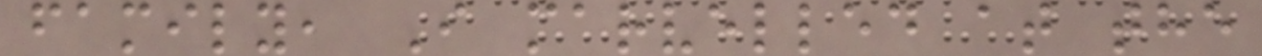family, I marvelled at the
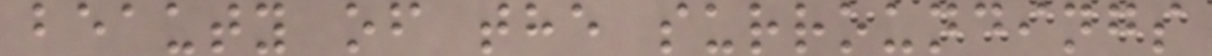beauty of the surroundings
